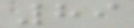89
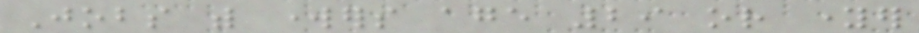Jobs with workers age 29 or younger
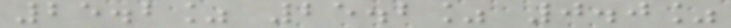25.2% 25.2% 0.0%
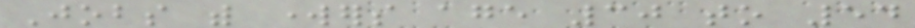Jobs with workers age 30 to 54
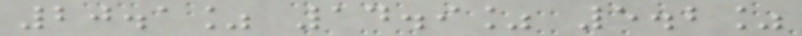20.1% 14.9% 5.2%
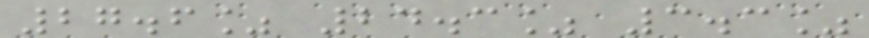27.6% 24.3% 3.3%
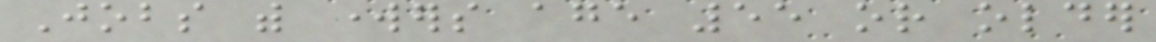Jobs with workers age 55 or older
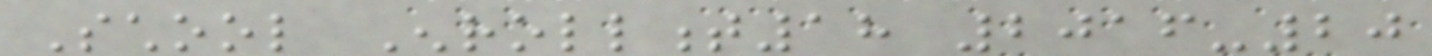School Enrollment18 2016-20
